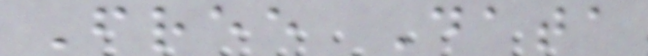Free Data
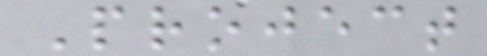Project
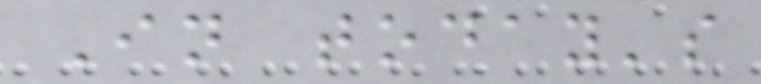In today's
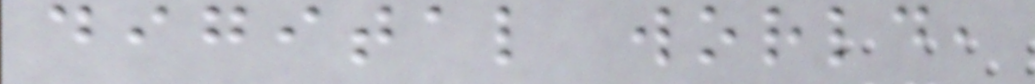digital world,
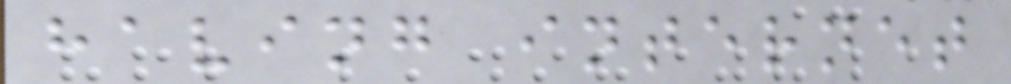having internet
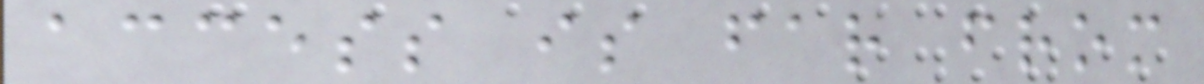access is far from
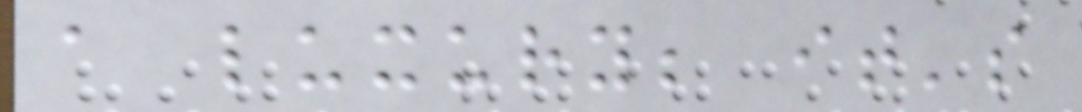a luxury; it's
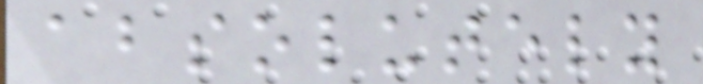absolutely
